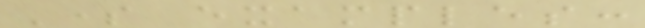Some examples:
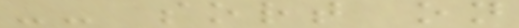-- sort on
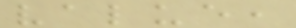value,
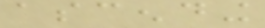ascending
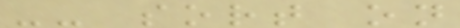-- sort on
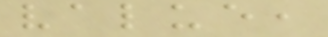value,
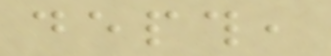depth,
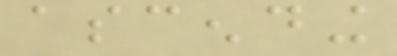ascending
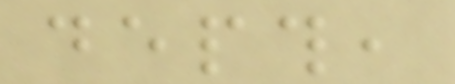depth,
